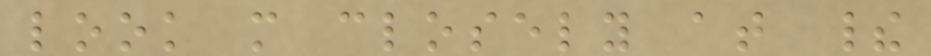look more closely at their
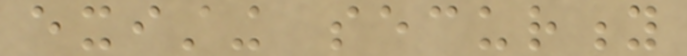existing security
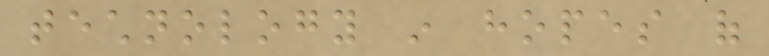technology in hopes of
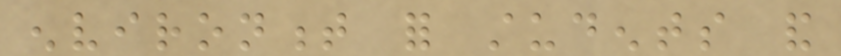environment for students and
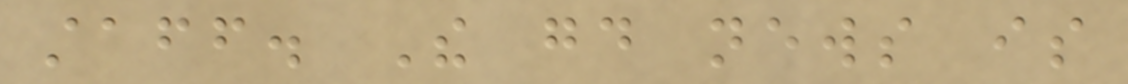staff. The good news is
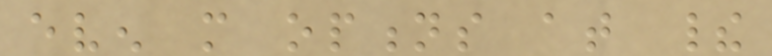even more options at their
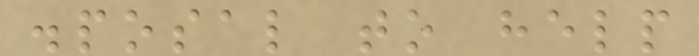disposal to help
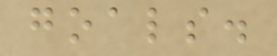goals.
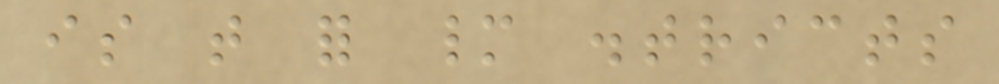is that for many districts
